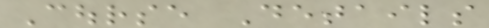Course Details
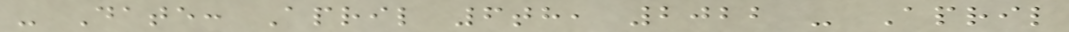- Date: April 6th, 2022 - April
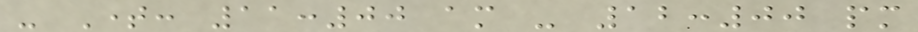- Time: 11:00 am - 12:00 pm
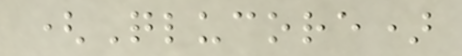(Qlucore)
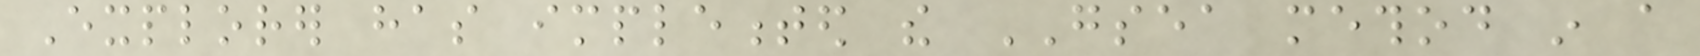Explorer has implemented the GSEA method in a
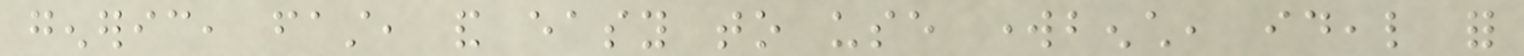generic, fast, and easy to use workbench, ideal for
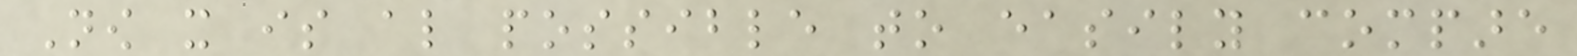Now it is also possible to easily compare
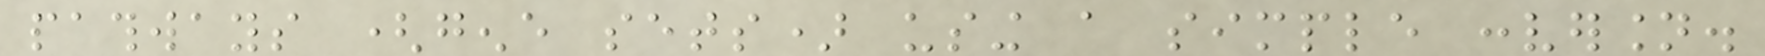pathways (gene sets) using a simple conversion.
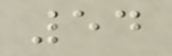54
